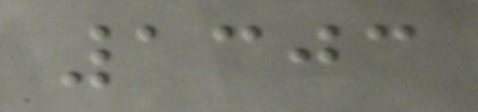1303
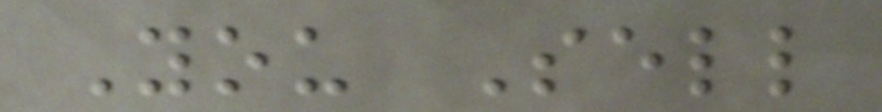You Sell
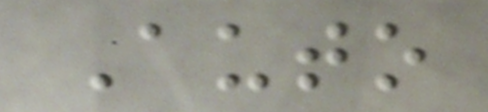Auto
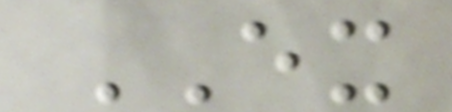EX
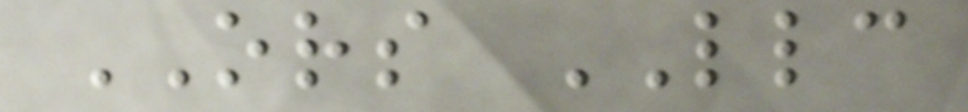ORS LLC
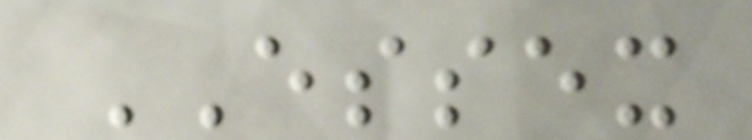ESSEX
